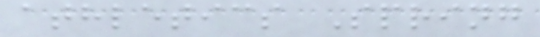athletics Spring
